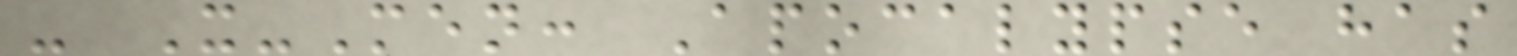- X-Men: Apocalypse has
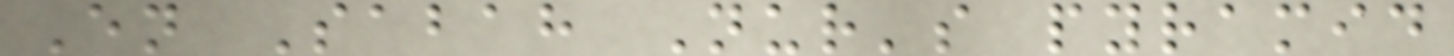En Sabah Nur's pyramid
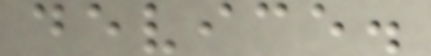device.
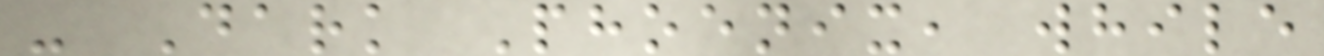- Dark Phoenix, while
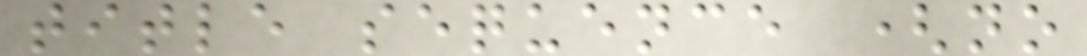title sequence (no
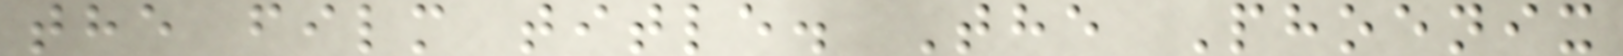the film title. The Phoenix
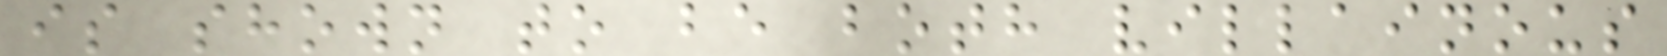is shown to be both villainous
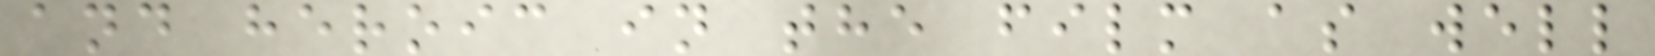and heroic in the film as well
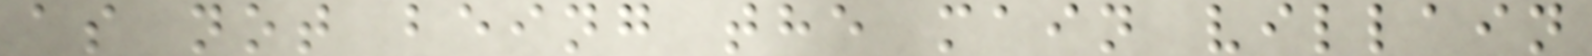as not being the main villain
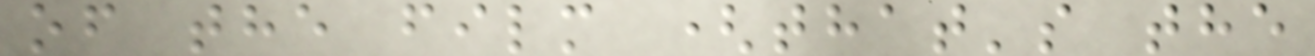of the film (that's the
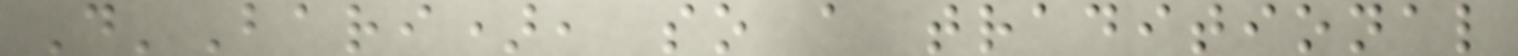D'Bari), so a traditional
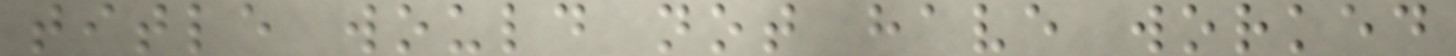title would not have worked
